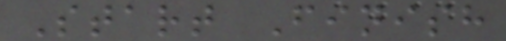Start Finish
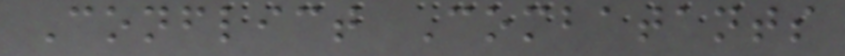Conflict Combatants
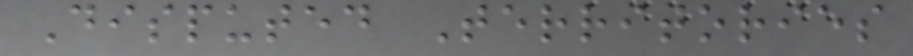Disputed Territories
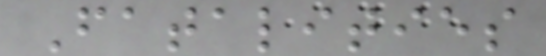Fatalities
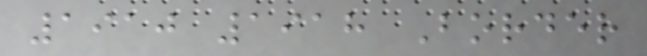1910 1918 Border
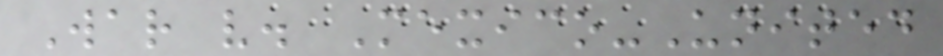War v. Mexico-United
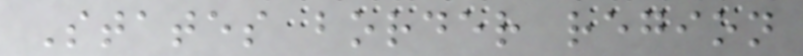States border region
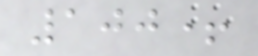100+
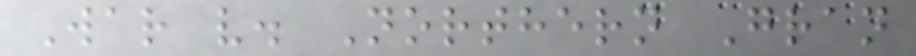War v. Northern Gran
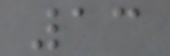13
